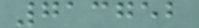713752
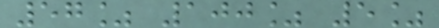57% 100% 5%
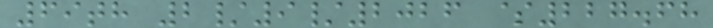69th 2/9/2026 $227.68
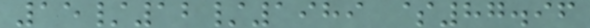15/12/1989 $87.96
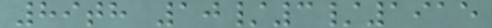89th 10/3/1915
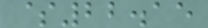$22.15
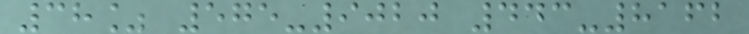38% 575-9020 443-8162
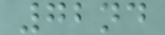72nd
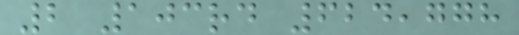2 103rd 624,778
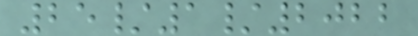25/1/2022
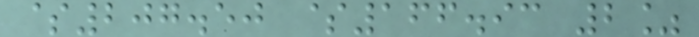$207.50 $166.93 2%
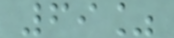69%
